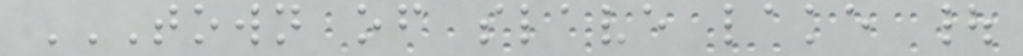TOWN OF SLAVE LAKE |
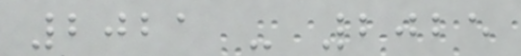2021 - 2025
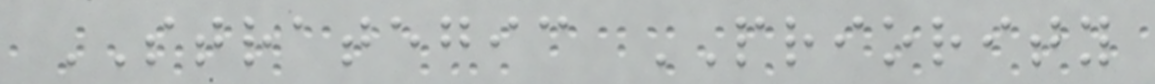STRATEGIC PRIORITY
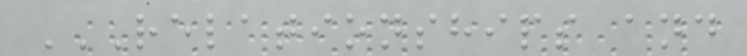RELATIONSHIPS AND
